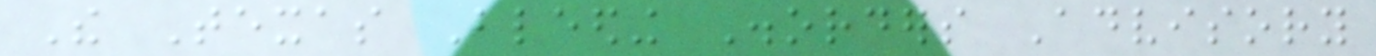The Texas Bleeding Disorders Advisory
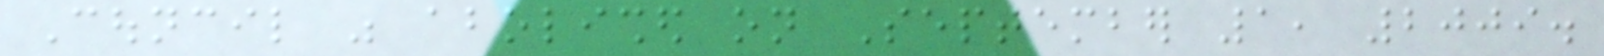Council was abolished on September 1, 2009.
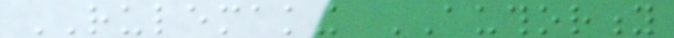RULEMAKING AUTHORITY
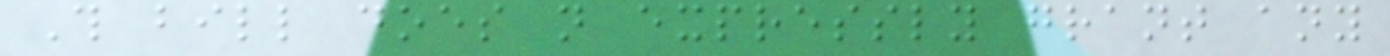This bill does not expressly grant any
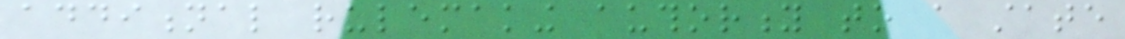additional rulemaking authority to a state
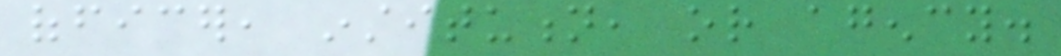officer, institution, or agency.
